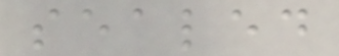sealed
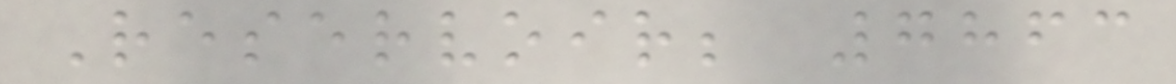Reservoir; 7863
